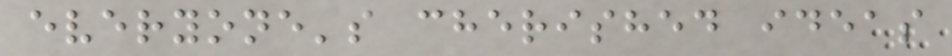everyone's cherished ideas
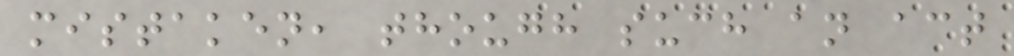mistaken, though such an act
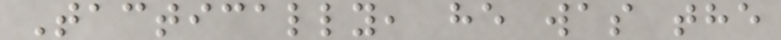Tactically, he was the
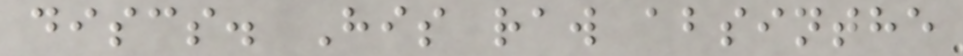discs. His raw absinthe
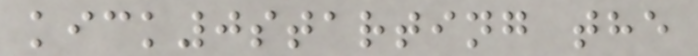kick0starting the
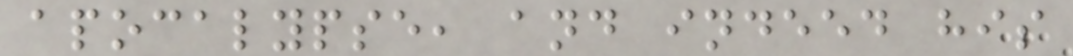apocalypse, and indeed his
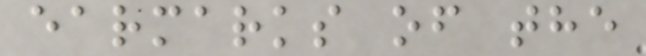earmarks of the
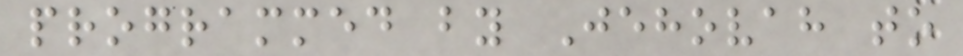programmed by Jehovah to
